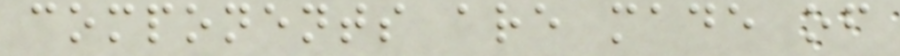components are made of
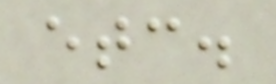etc.
